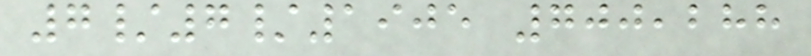7/7/1905 700,288
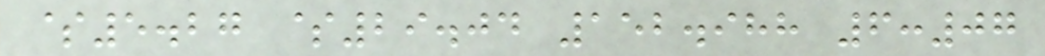$5.27 $29.04 152.988 6:07
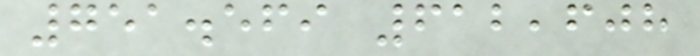751.569 612,608
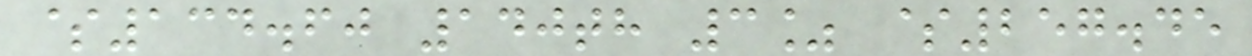$134.60 140th 3% $257.45
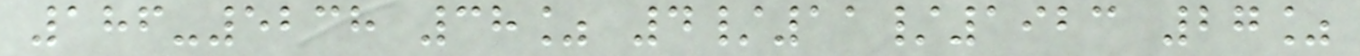186-5238 38% 4/11/1923 27%
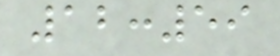12:59
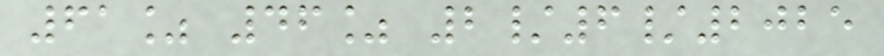61% 46% 2/6/2025
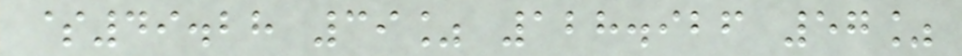$49.28 39% 128.926 57%
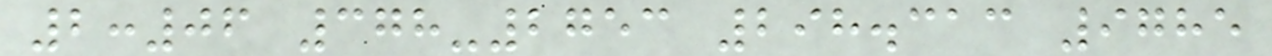2:06 378-2753 298.313 9785
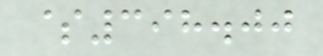$398.00
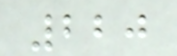220
